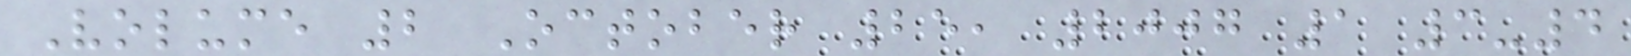Volume 2 October 25, 2007 1 3-4
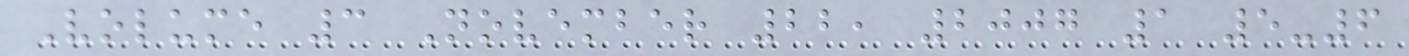Volume 3 November 22, 2007 1 5-6
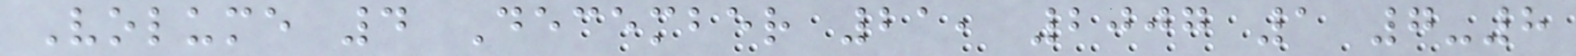Volume 4 December 21, 2007 1 7-8
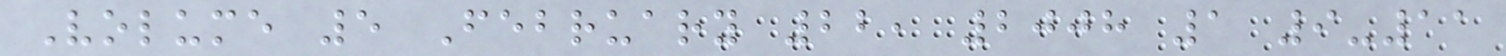Volume 5 February 22, 2008 1 9-11
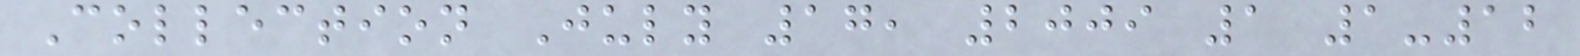Collection July 17, 2009 1 1-12
